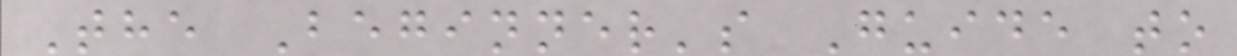The Beginner's Guide to
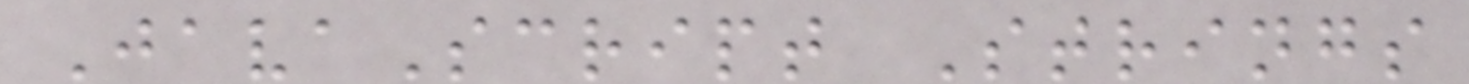JavaScript Strings
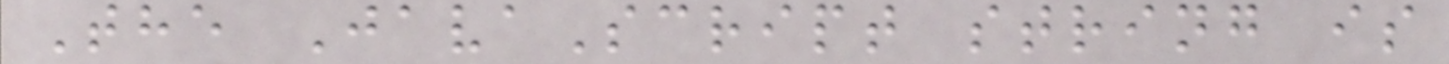The JavaScript string is
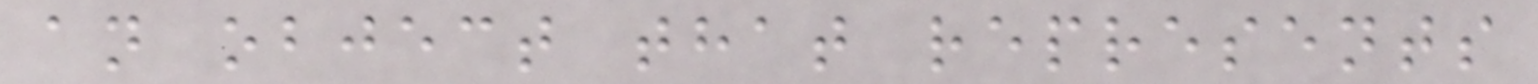an object that represents
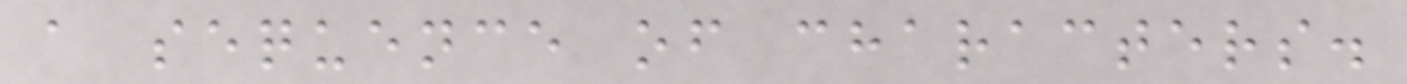a sequence of characters.
